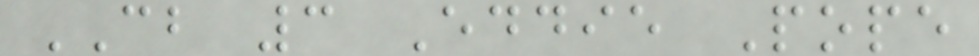CB 3 Eddie Pope
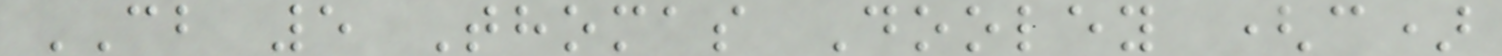CB 5 Thomas Dooley (c)
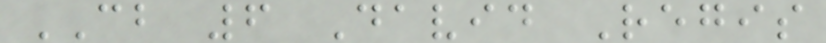CB 6 David Regis
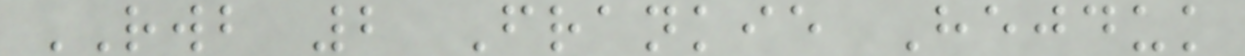RWB 2 Frankie Hejduk
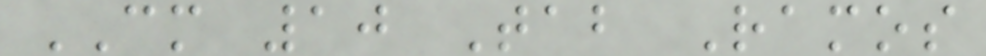CM 10 Tab Ramos
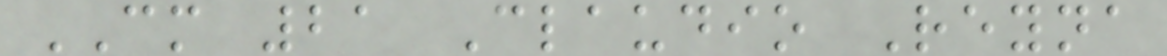CM 21 Claudio Reyna
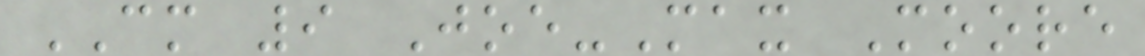CM 9 Joe-Max Moore
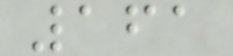161
